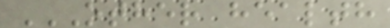OTHER HEALTH
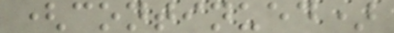(continued)
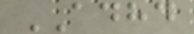ADHD
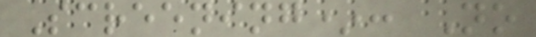Screening*: No
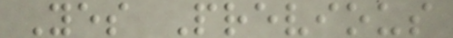Yes Previous
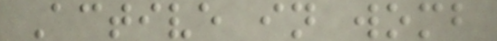Active in womb
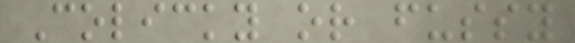Colicky or fussy
